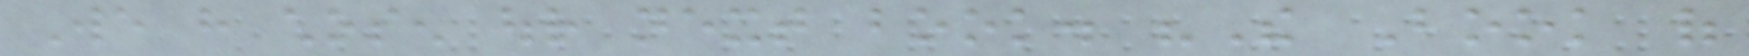We have chosen our next book. "The Book of
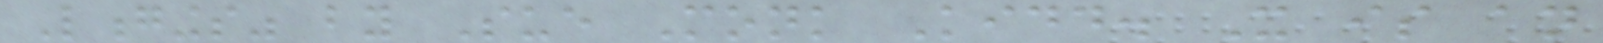Longings" by Sue Monk Kidd. It is an
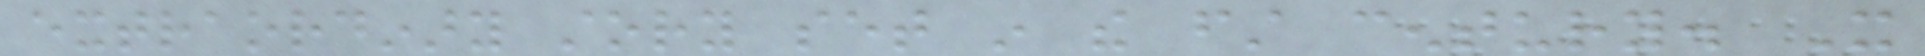extraordinary story set in the first century. It
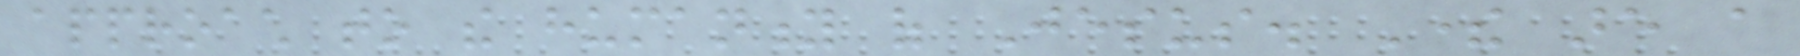approach to the humanity of Jesus. There are a
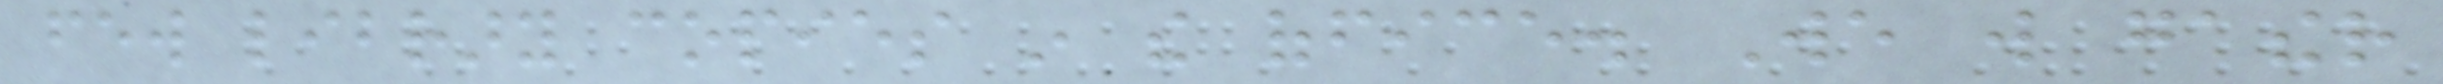few library copies in the office. We will gather
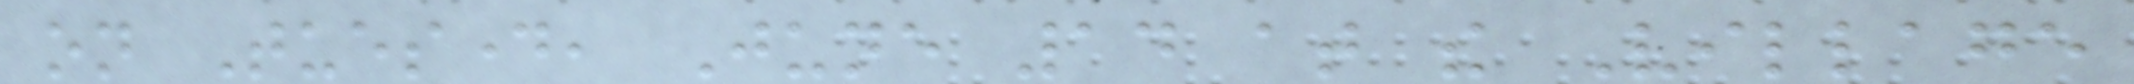on Tuesday, June 14 at the Village
